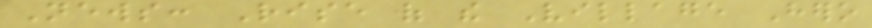News: Rise of the Village Hero
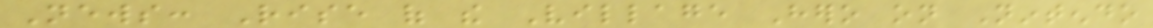News: Rise of the Village Hero on Nintendo
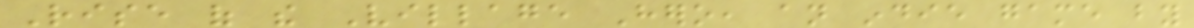Rise of the Village Hero, an indie game by
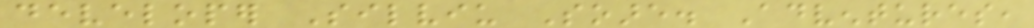developer Silviu Soare. Adventures,
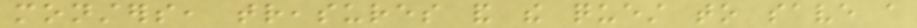monsters, treasures and the quest to save a
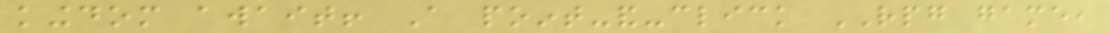kingdom await! A point-and-click RPG game,
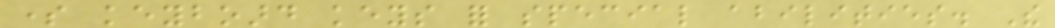some keyboard keys for special abilities. The
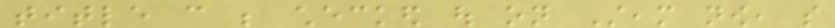title can be checked out on Steam now, so
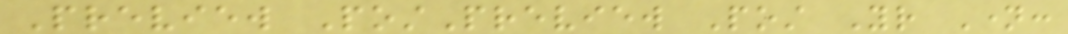Preview PostPreview Post Your Name:
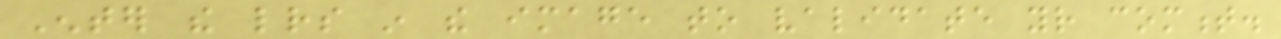Enter the letters in the image to validate your comment.
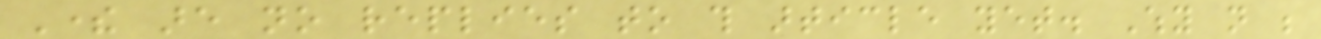There are no replies to this article yet. Why not be
